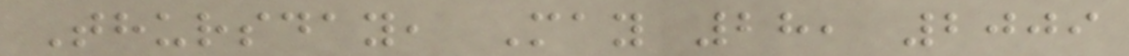Thursday, May 28, 2009
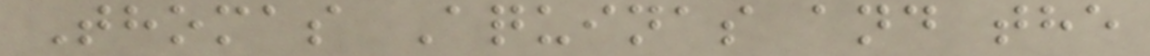Thomas Aquinas and the
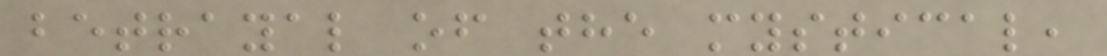betrayal of the mystical,
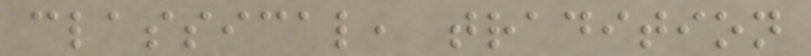classical, tradition
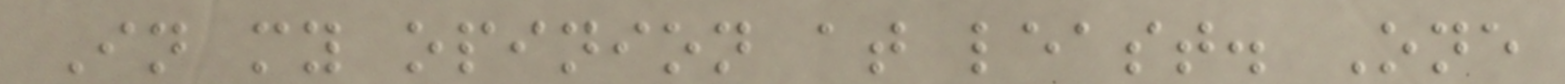In my opinion at least. One
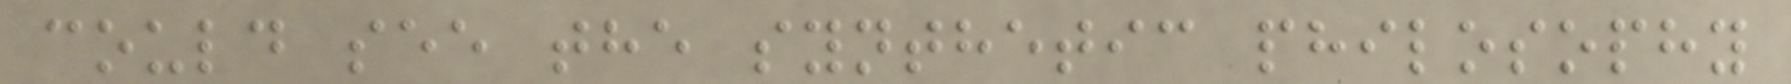could see the synthetic philosophy
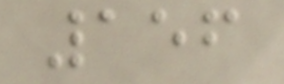156
